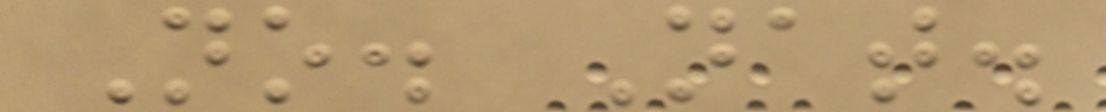No. Nat.
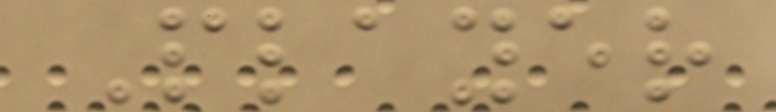Player
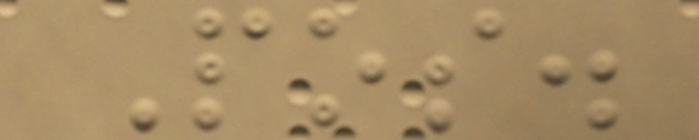Pos.
